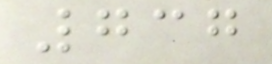737
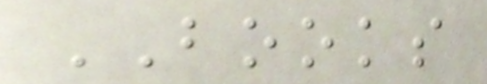BOOKS
